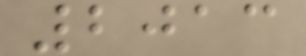2013
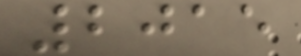2015
